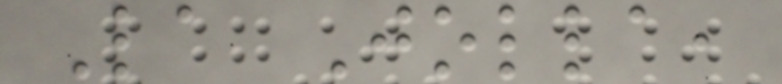La Jolla,
